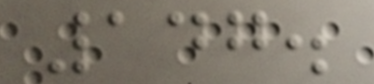147.
